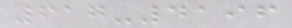617-4196
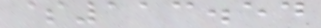$113.54
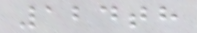124th
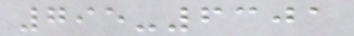795-6301
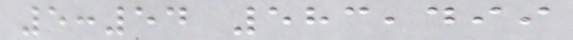5:54 583,499
